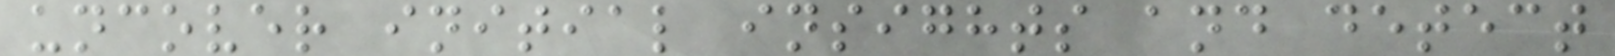uncover initial insights and detect
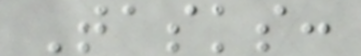Tasks:
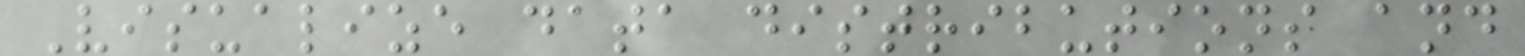Visualize data distributions and
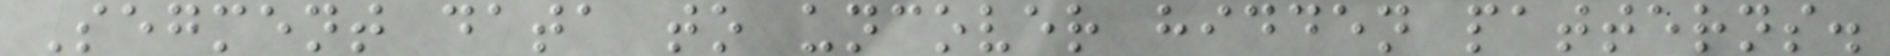Segment data to uncover hidden patterns.
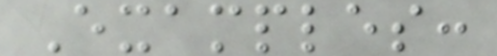Examples:
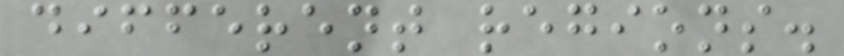different regions.
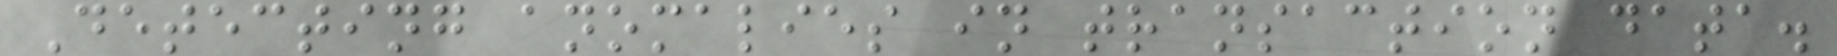Detecting anomalies in transaction data.
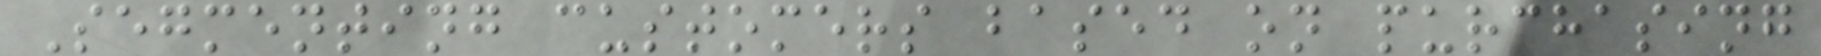Segmenting customers based on purchasing
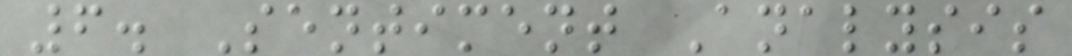6. Sentiment Analysis
